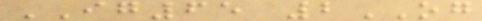IG65 2OG
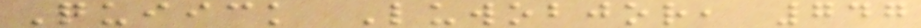Quiick Luwobjor, 747
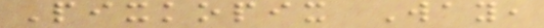Pixkopix Way,
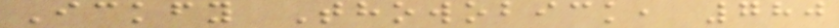Ickfy Thowobick, 780
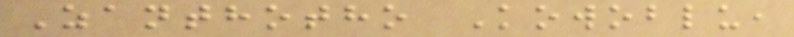Zanthotho Kowoblu,
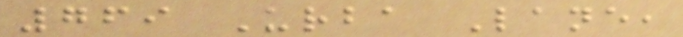769 Urba Lane,
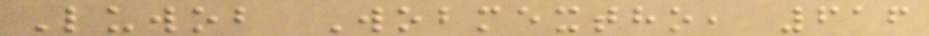Luwob Wobmextho, 616
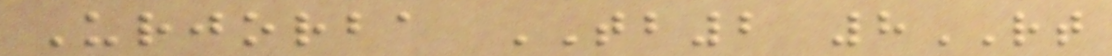Urjorba TB2 8RT
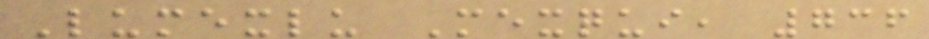Lumexlu Mexqui, 736
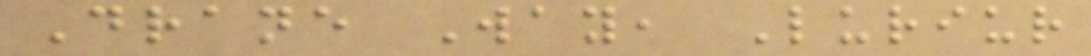Drane Way, Luriur
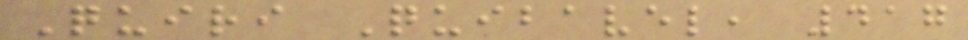Quiri Quibavel, 417
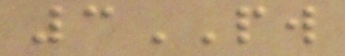3PW
